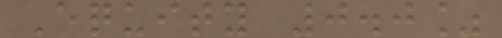Equity 0.0%
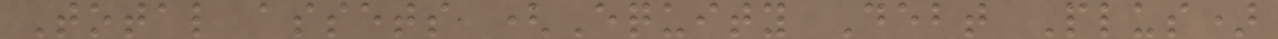Total assets (Equity Debt Plus)
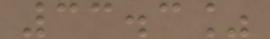33.3%
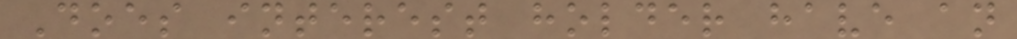Does interest holder have an
